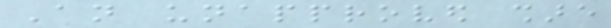An unapproved share
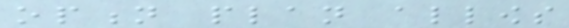option plan allows
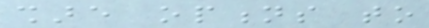share options to
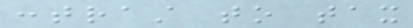contrast to tax
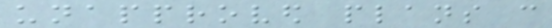unapproved plans can
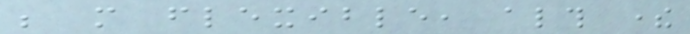be more flexible, although there
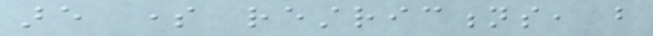are some restrictions, but
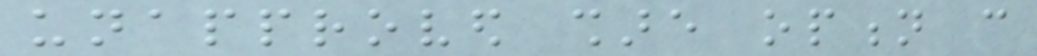unapproved share option can
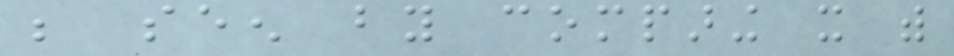be seen by comparing it with
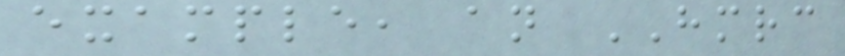example, an HMRC
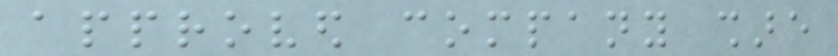approved company share
